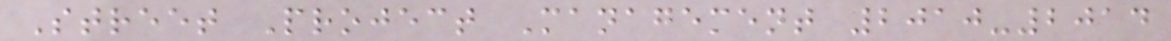Street Project Management 2010-2014
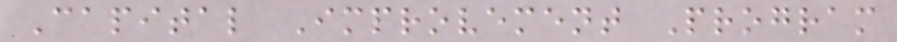Capital Improvement Program
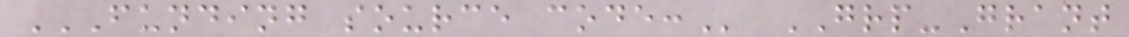FUNDING SOURCE CODE: GRP-Grant
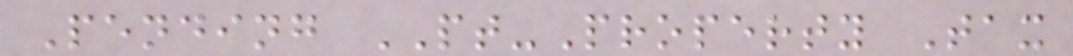Pending PT-Property Tax
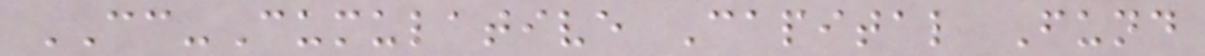CC-Cumulative Capital Fund
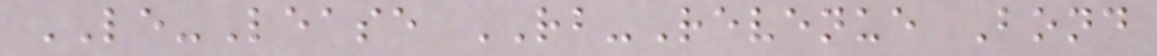LE-Lease RB-Revenue Bond
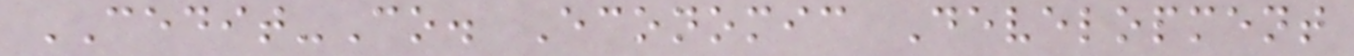CEDIT-Co. Economic Development
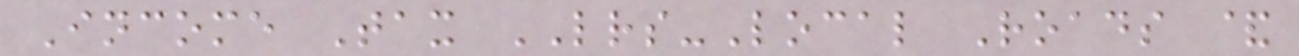Income Tax LRS-Local Roads &
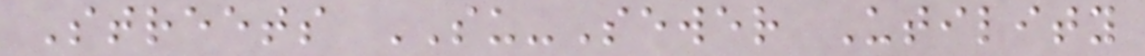Streets SU-Sewer Utility
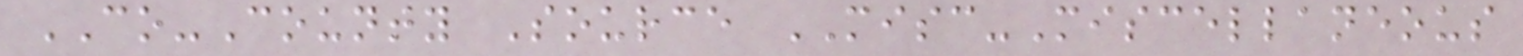CO-County Source MISC-Miscellaneous
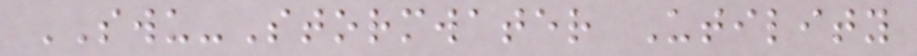SWU-Stormwater Utility
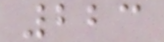223
